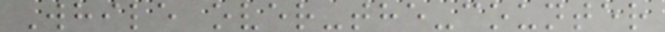While over-the-counter
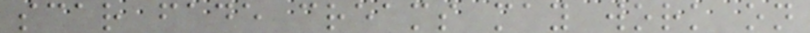scar fade creams may work on
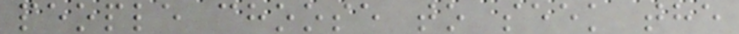people choose to seek the
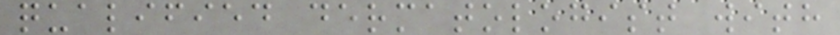qualified dermatologist with
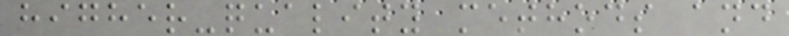higher-quality methods and
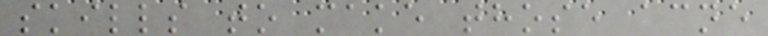skills to make those acne
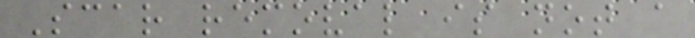Scar removal is not a
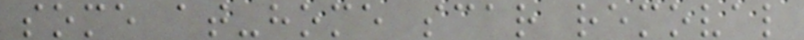some at-home scar removal
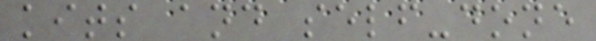kits and self-done
